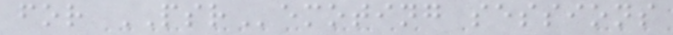for PSRemoting sessions
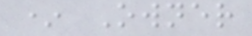* Owner
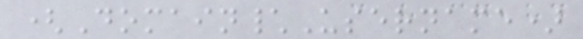(Domain\Username)
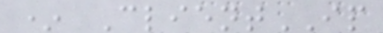* ClientIP
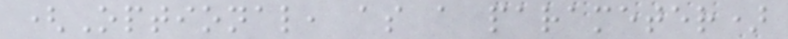(Optional, as a parameter)
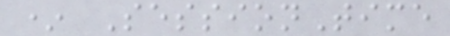* SessionTime
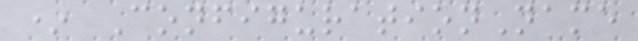* ConfigurationName
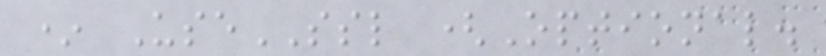* UseSSL (Optional.
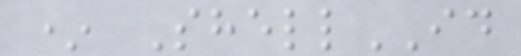* ShellID
